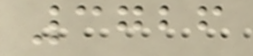3726
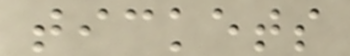tickets
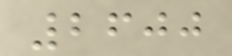2600
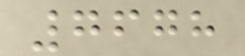7678
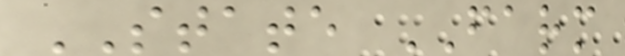STATE FARM
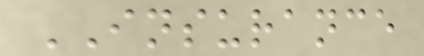INSURANCE
